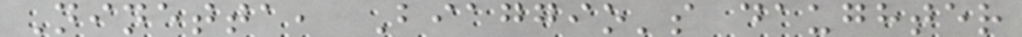Ninetta, Biaggio's daughter
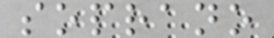soprano
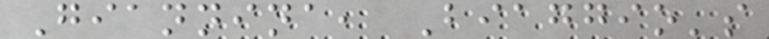Giannina, Biaggio's
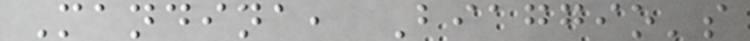Mandina, Biaggio's
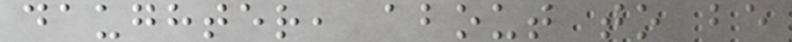daughter, about to be
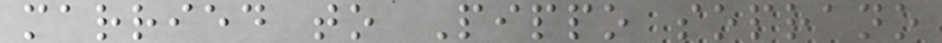married to Pippo soprano
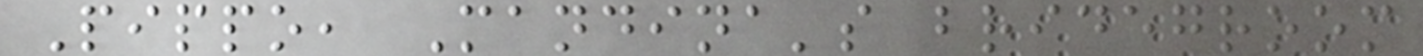Pippo, Mandina's bridegroom
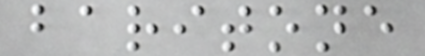baritone
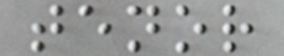tenor
